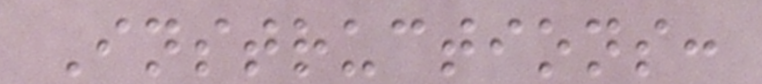Instructions:
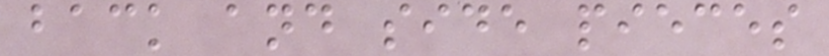back and side pieces
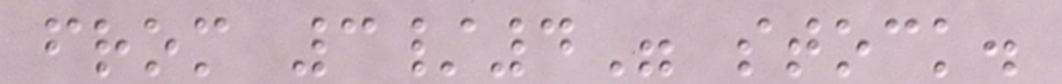from 3/4" stock.
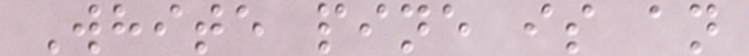White pine is an
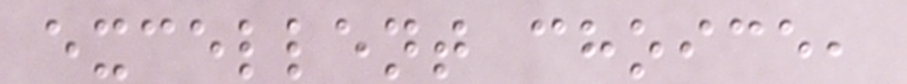excellent choice,
